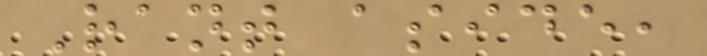Rant aside,
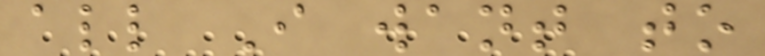all I want to
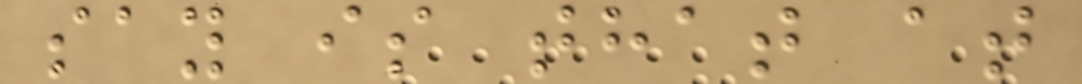say is that at
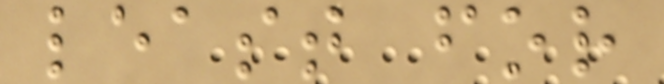least for
